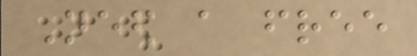Need a free
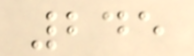245
